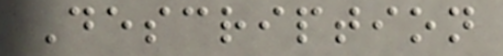Description
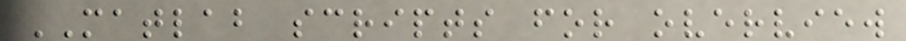MATLAB scripts for overview
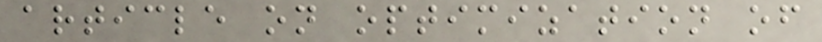article on optimization of
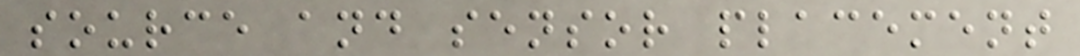source and sensor placement
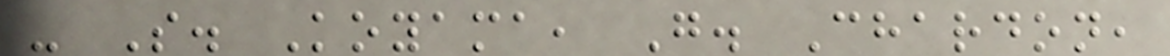- S. Koyama, G. Chardon,
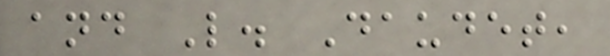and L. Daudet,
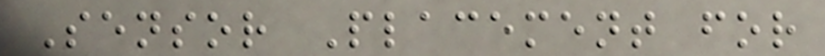Sensor Placement for
